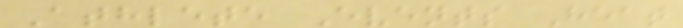Athlete Events Heat
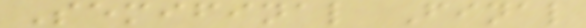Semifinal Final
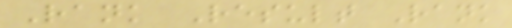Rank Result Rank
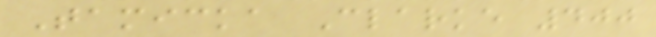Tamicka Clarke 400
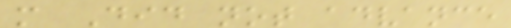m Did not advance
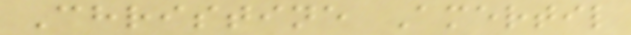Christine Amertil
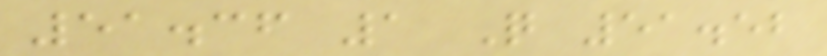51.36 1 Q 51.52
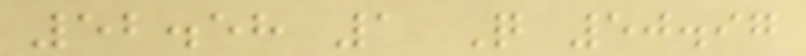52.58 1 Q 50.97
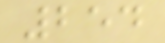254
